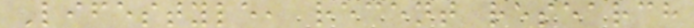Lifestyle, recent research
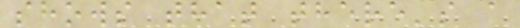shows that there's a
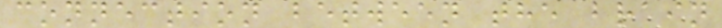connection between the brain
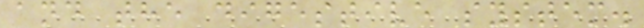and the digestive system.
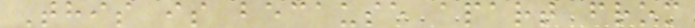This is because apart from
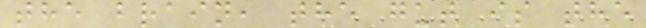the brain, the gut is the
